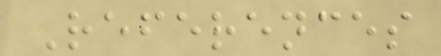References
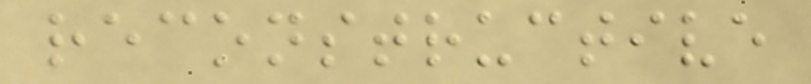reconstructive
